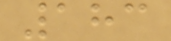183
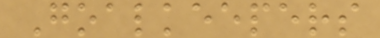Goalkeepers
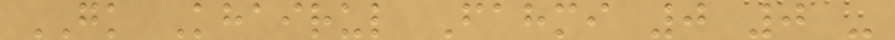GK Khairul Fahmi 0 0 -
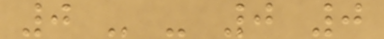0 - - 0 0
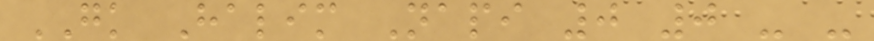GK Halim Napi 0 0 - -
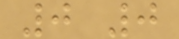0 0
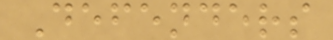Defenders
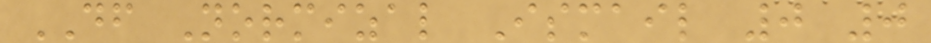DF Normizal Ismail 0 0
